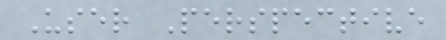User Perspective
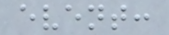event:
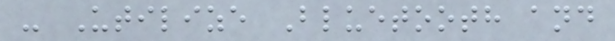- Utilize Bluetooth and
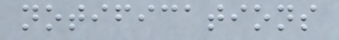notifications
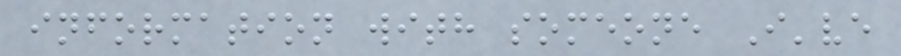information with someone I've
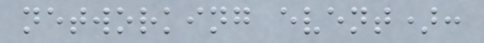networking event):
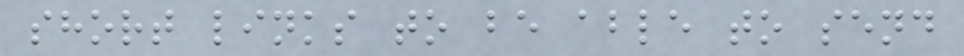short links to be able to send
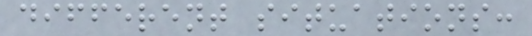different situations:
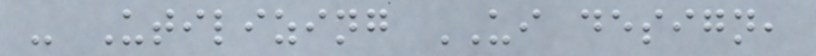- Utilizing UI design,
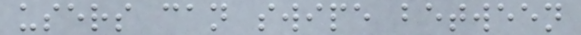users can swipe between
